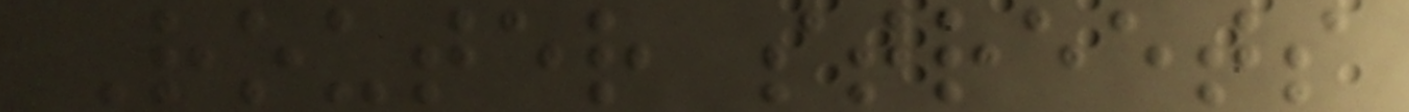Router streets
